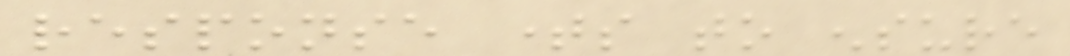response times to ensure
